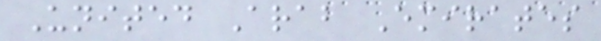United Arab Emirates
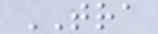TRA
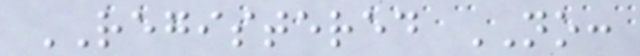REGISTERED NO:
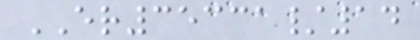ER35331/14
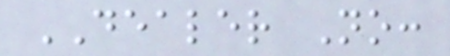DEALER No:
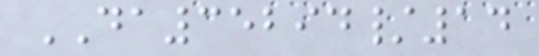DA35294/14
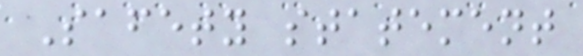Safety statement
